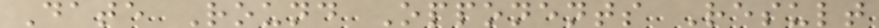Date Round Opponents Result
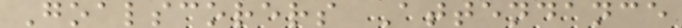Goalscorers Attendance
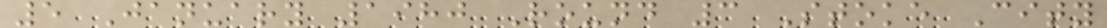5 January 1980 Round 3 Stoke City
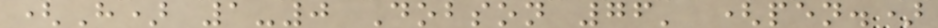(H) 1-0 Dobson 76' (pen.)
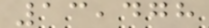13,478
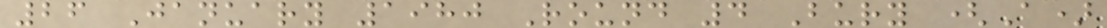26 January 1980 Round 4 Bury (A)
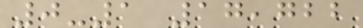0-1 17,722
